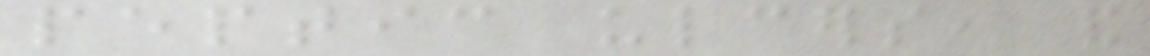peptic ulcers, and
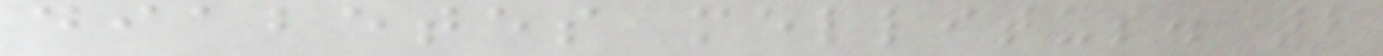diabetes mellitus. 2
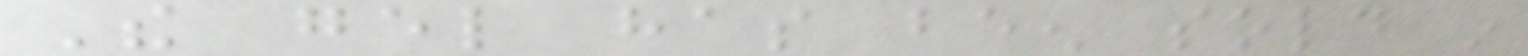The gel has been sold in
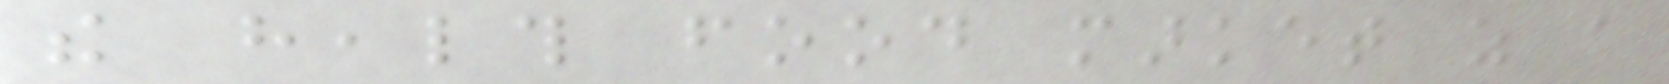the health food market as a
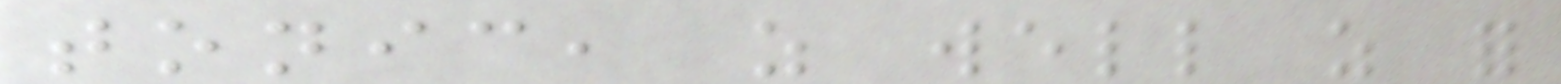tonic, as well as for
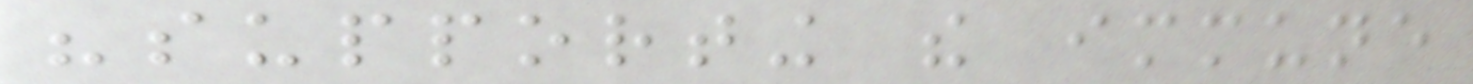"supporting the immune
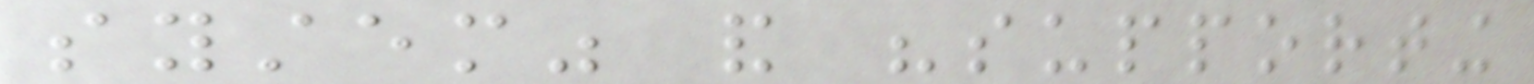system" and "supporting
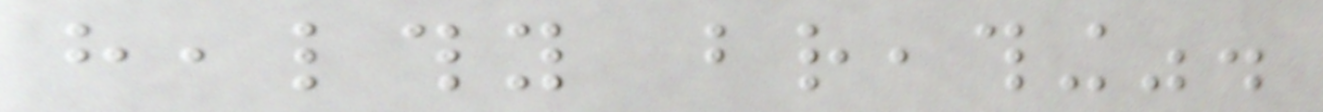healthy breathing".
